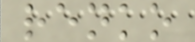renko
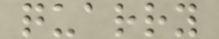quarry
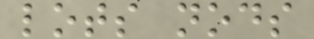lots nods
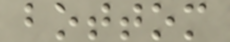bottom
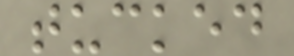tucked
